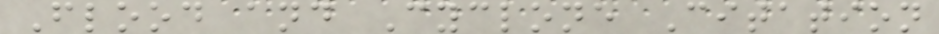Flood and Cyclone Citation
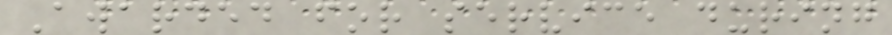Awarded for service during
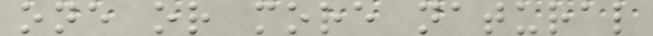one or more natural
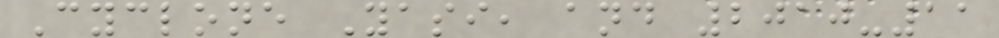Cyclone Yasi, and 2010-11
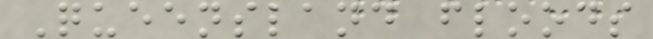Queensland floods
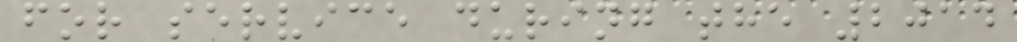for service during the 2014
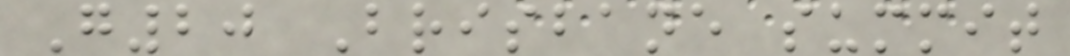G20 Brisbane summit
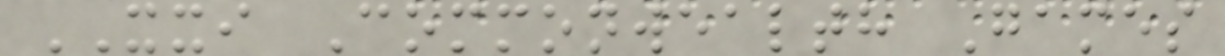XXI Commonwealth Games
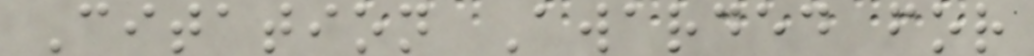Citation Awarded for
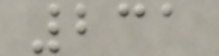231
